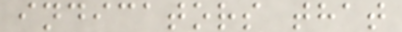indicators that
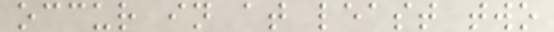occur in at least two
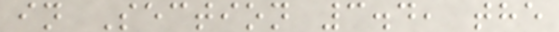in Section 3.4, the
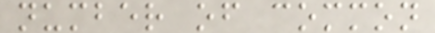number of common
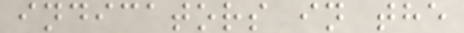indicators in the
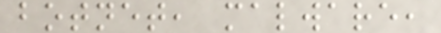botnet, malware,
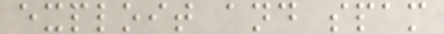exploit and spam
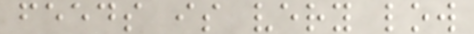feeds is very low
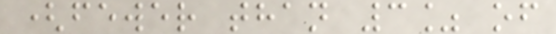(fewer than 3% of
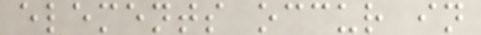elements occur in
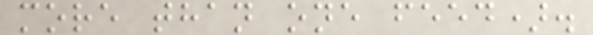more than one feed).
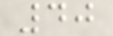40
